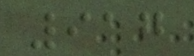917
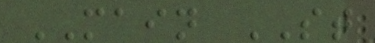MAIN ST
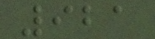921
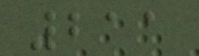211
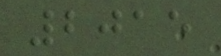2015
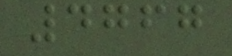4767
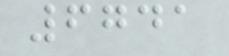6741
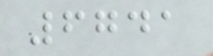6741
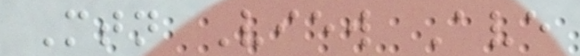Mtn View Ave
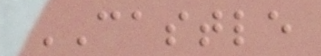CASTLE
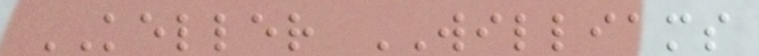KELLER WILLIAMS
